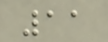11
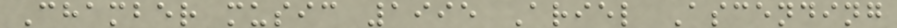Chamber music 1995 Ariel Ascending
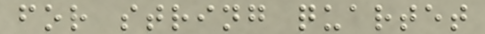for string quartet
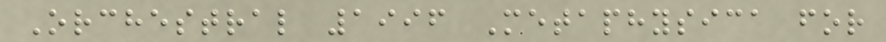Orchestral 1996 Metaphysica for
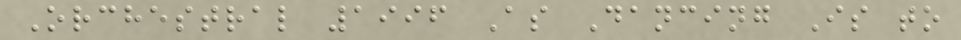Orchestral 1996 As Dancing Is to
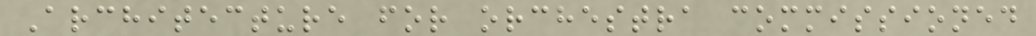Architecture for orchestra commissioned
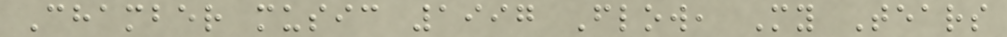Chamber music 1997 Flow, My Tears
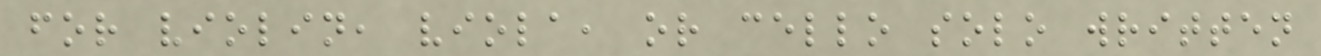for violin, viola, or cello solo written
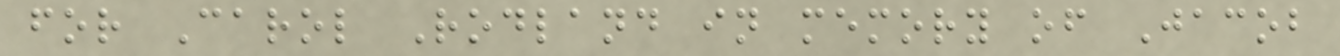for Carol Rodland in memory of Jacob
